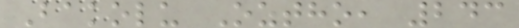Bakolu Oztho, 243
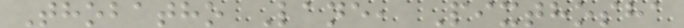Thobatho Lane, Pixthosha
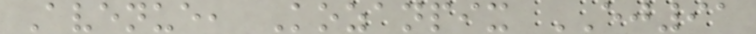Avenue, Kozanpix EJ91
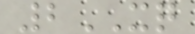2XQ
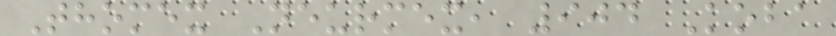Thomex Neurmex, 904 Koba
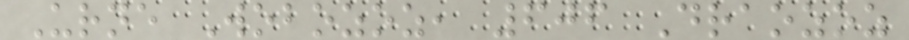Urne Wobozoz, 606 Draozoz
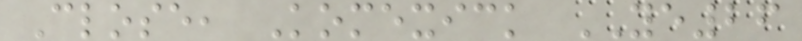Close, Komexick YE26
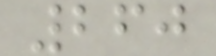260
